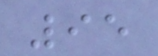95
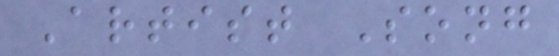Artist Song
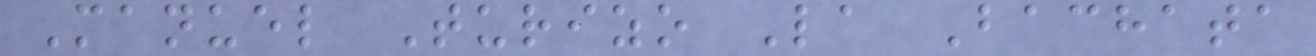Manuel Turizo La Bachata
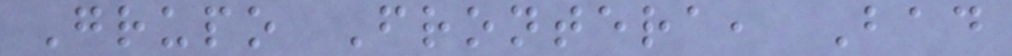Grupo Frontera, Bad
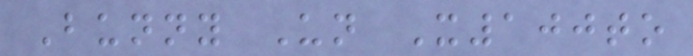Bunny Un X100to
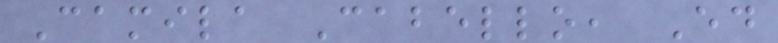Camila Cabello, Ed
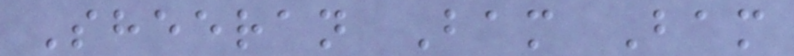Sheeran Bam Bam
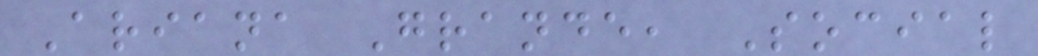Ariana Grande, Social
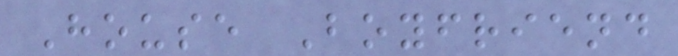House Boyfriend
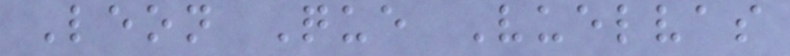Leon Que Vuelvas
